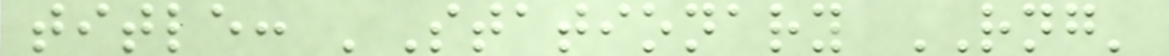title: 'Stationary RNG'
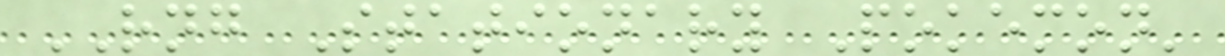RNG Stationary Pokemon'
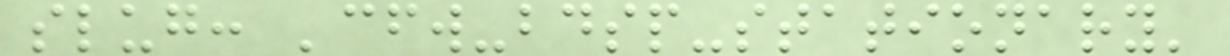slug: 'cfw-bdsp-stationary'
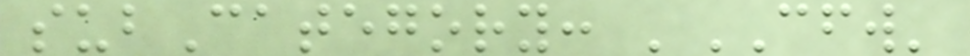subCategory: 'CFW'
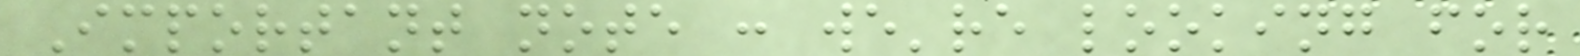Important note : we're looking for
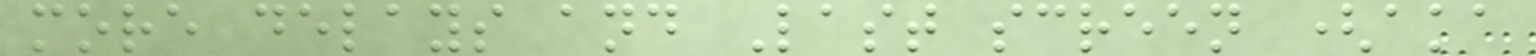more delays and Last screen (aka
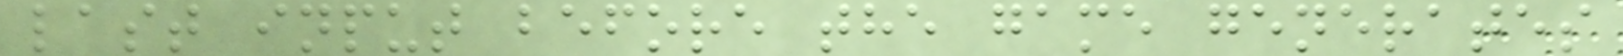last input before the game generates
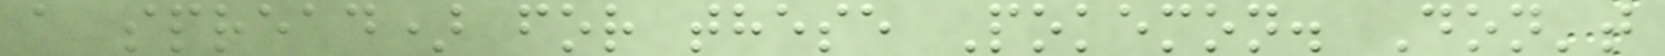a spread) for these Pokemon. Don't
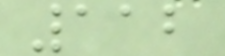112
